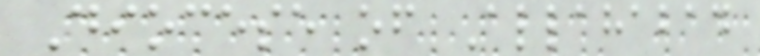Diocese of Allahabad
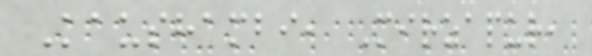Kaushambi, Mirzapur,
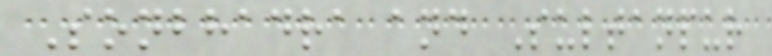Sonbhadra and Sultanpur
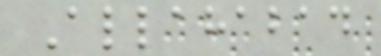Allahabad
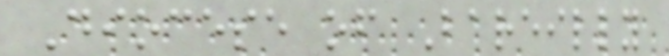Diocese of Bareilly
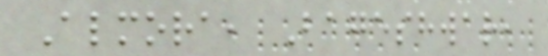Almora, Bageshwar,
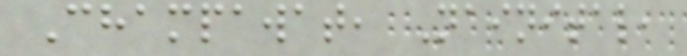Champawat, Nainital,
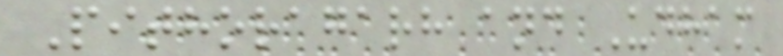Pithoragarh and Udham
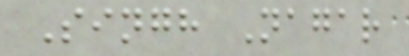Singh Nagar
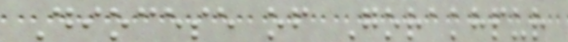Diocese of Gorakhpur
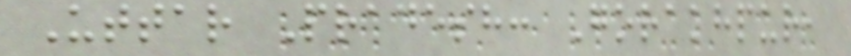Uttar Pradesh: Gorakhpur,
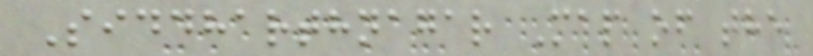Siddharthnagar Map of the
